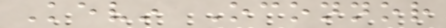Kevin Oconnor
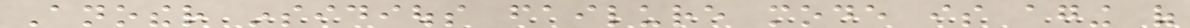Another insidious failure mode is aging of
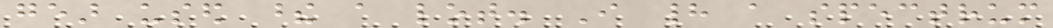gear used these a lot. I had a spectrum
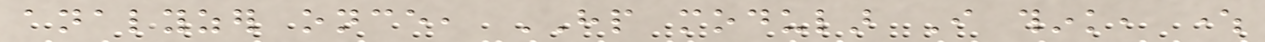analyzer once, HP modular I think, where
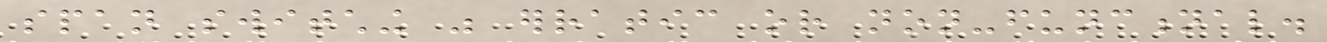span switching was erratic or non-functional.
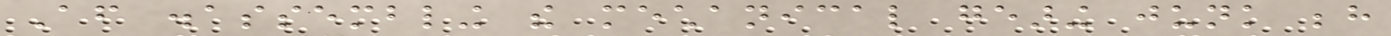After disassembling the mechanical gearing junk behind
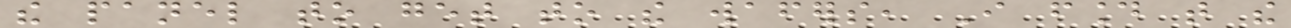the panel to get to the wafers, I found that the
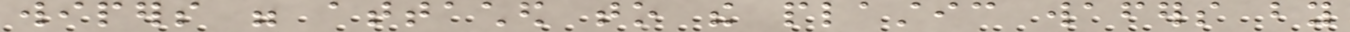wipers were attached to the plastic wafers by
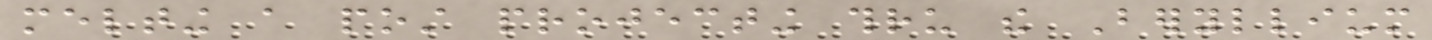melting a post projecting thru the Beryllium
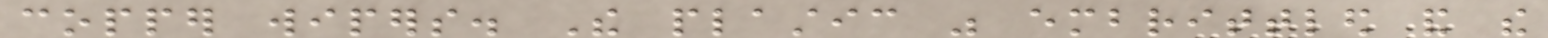copper wipers. The plastic was embrittled and the
